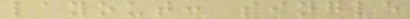layout: single
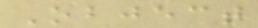Object
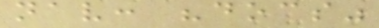nav: "docs"
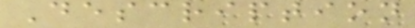Description
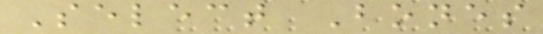Select Bones
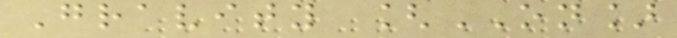Gravity [ON]
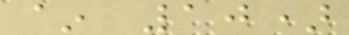~ 10)
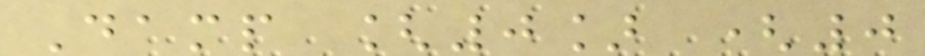Damp [0] (0
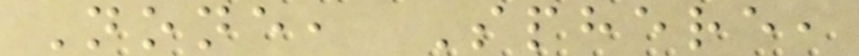None, Sphere,
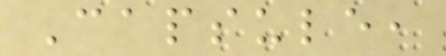Capsule,
